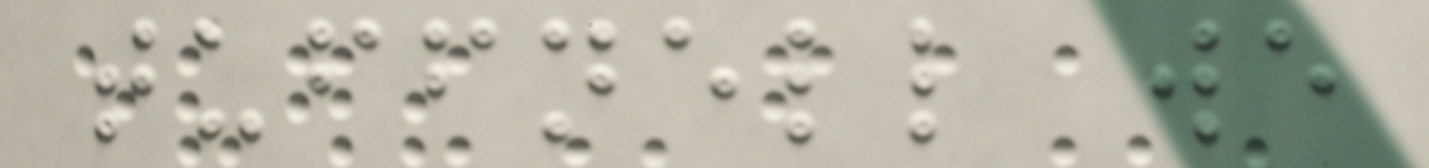tuffnell we
